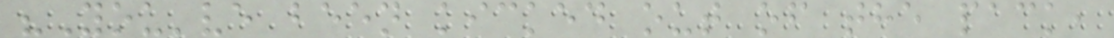"You've been kicked out of the pack,
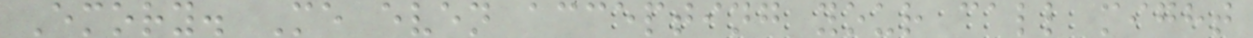Emory. Me even accepting your call might
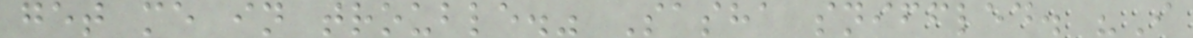get me in trouble." Sasha sniffled. "I
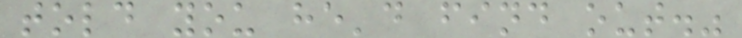told you he'd find out."
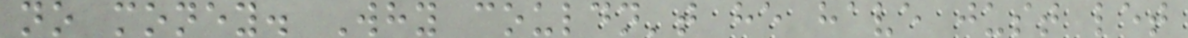no money. Why couldn't he have just let
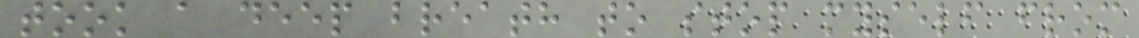took a deep breath to stop myself from
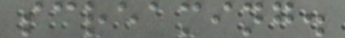screaming.
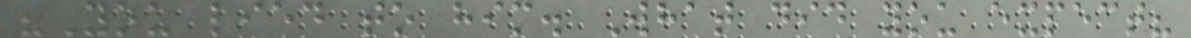"You lied to him. What did you expect?
